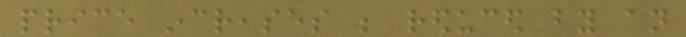price increases be reduced by an
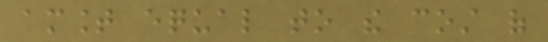amount equal to the cost of
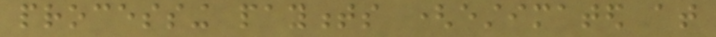processing payments (estimated at
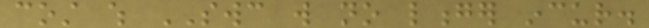cost which SWC will no longer incur.
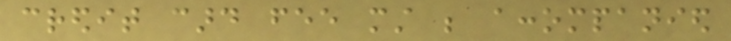credit card fee must be accompanied
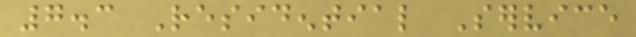7.3 Residential Service
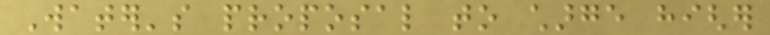Water's proposal to charge higher
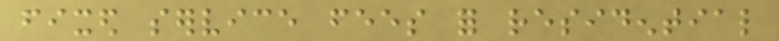fixed service fees for residential
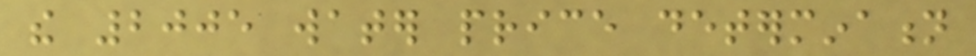the 2005 water price determination
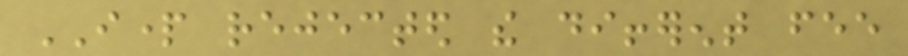IPART rejected the different fee
